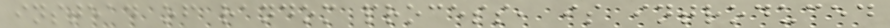instead of random process, is introduced
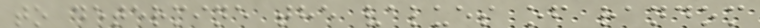to determine the values of random
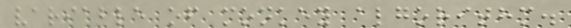variable of monkey algorithm.
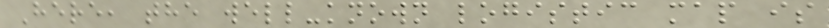Here, the well-known logistic map is
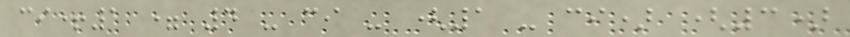ci+1 = 4 - ci - (1 - ci) (3)
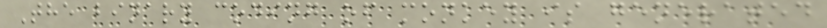The binary coding of monkey is generated
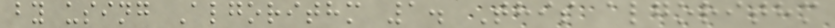by using Algorithm 1. This algorithm
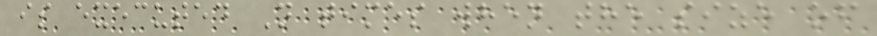is executed N times when the size of
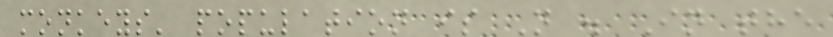monkeys' population is N . In the
